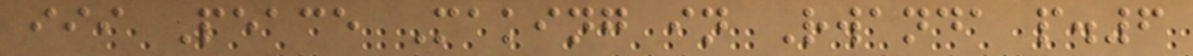iii Peace Making in Rwanda p.6
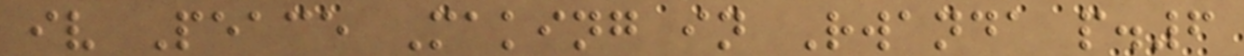iv Peace Making in Rwanda p.6
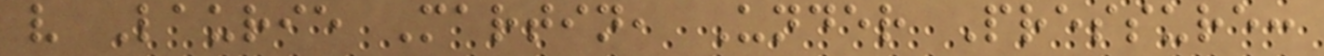v Laurie Martin, Under Pressure:
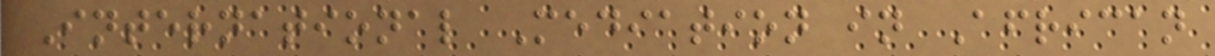International Mediation in African
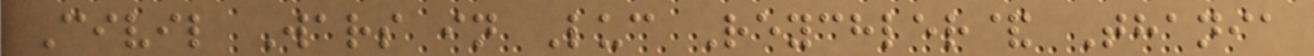Civil Wars in Luc Reychler& Thania
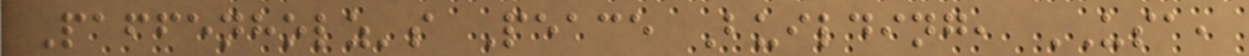Paffenholz's Peace Building, USA,
